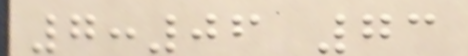7:06 73
